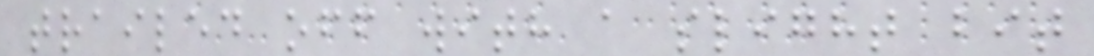trailed off with a slight bit
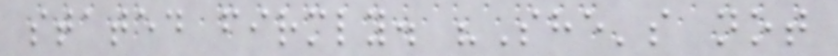stated firmly. "She's not
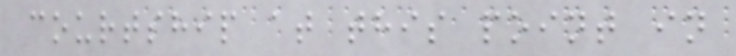courtship at this point in
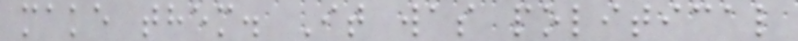make them. It was political
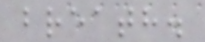breath.
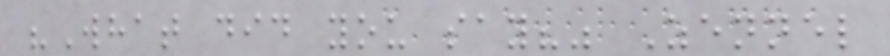"What did you say?" Zennel
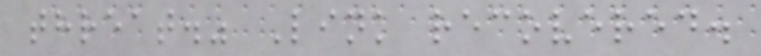threat." Link recovered.
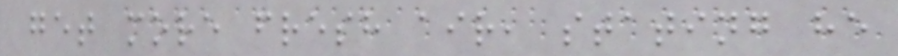get more fresh air, stating he
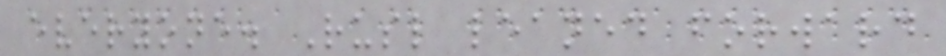everyone. Rusl leaned forward
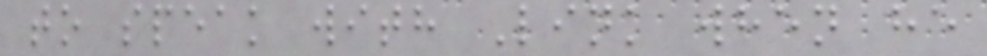to speak with Link when he
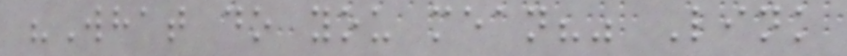"What do you mean?" Link
